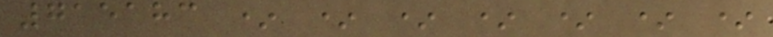715183 * * * * * * *
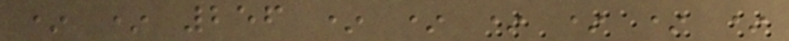* * 256 * * * * * *
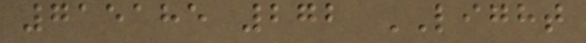715185 272 LIGHT
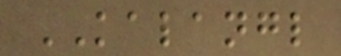KALANGL
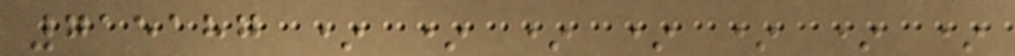715187 * * * * * * *
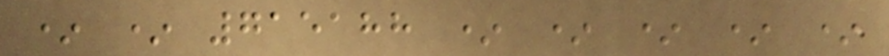* * 715188 * * * * *
